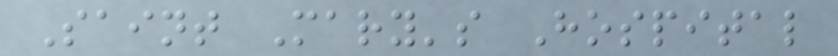Saint Mary's Hospital
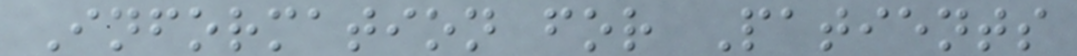Information for Patients
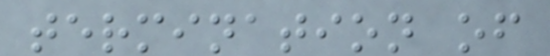termination of
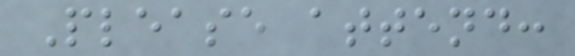Please attend:
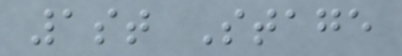1st Stage
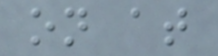on at
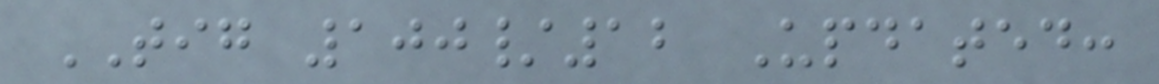TIG 100/12 Updated:
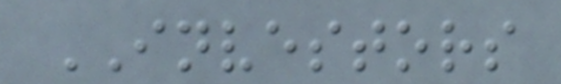INVESTORS
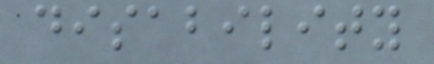disability
